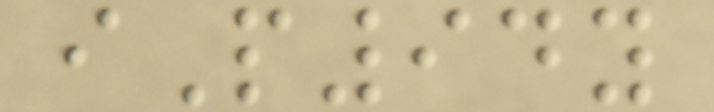iP94y
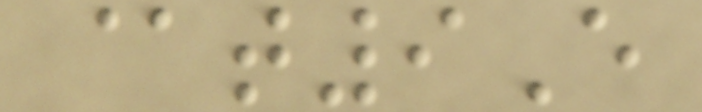@t9E
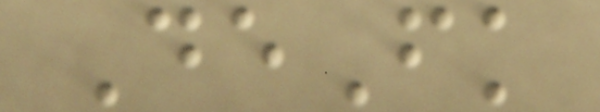DeFk
